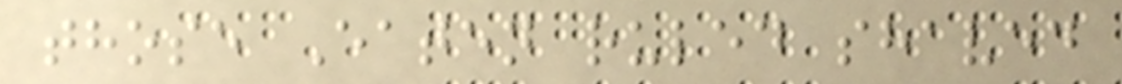those Eaten ruled shaved
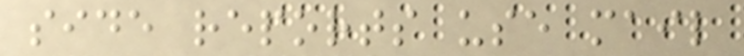side reports use mail
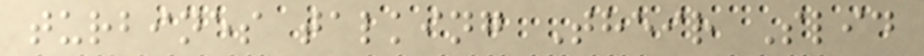turbines talking Their Slid
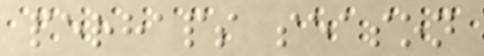perhaps season
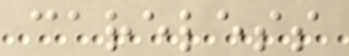careless
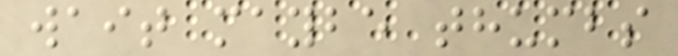wait maybe thumbs
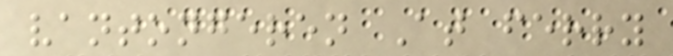vantongeren At ferry
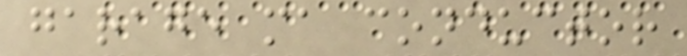garage ma conductor
